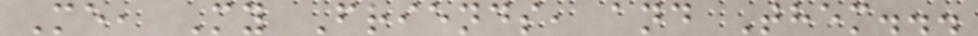Me, My Friends, and Them...
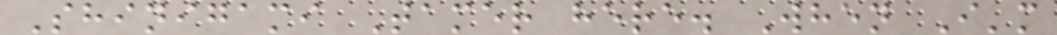Shinigami Tamer here. When I'm
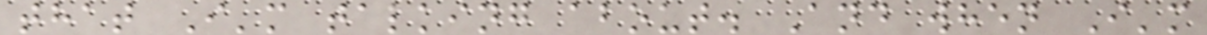that I'm talking about. And when I'm
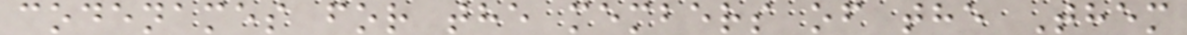codenames for the members of the Them
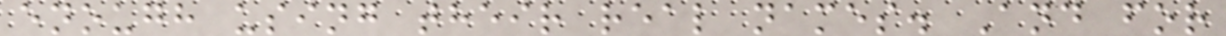enough using their real names. And for
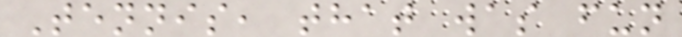Tennis, that was fun
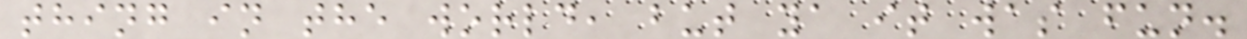thing in the world, but ya it was fun.
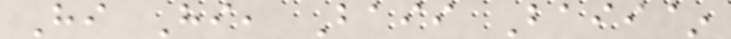Hi Hi, Baii Baii~
